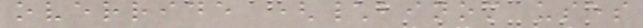override (\binom uses
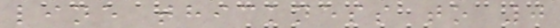line thickness to 0
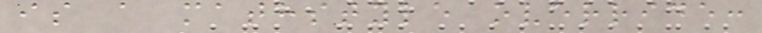is a mathstyle override:
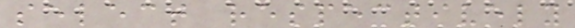select respectively
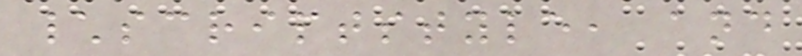\scriptstyle, and
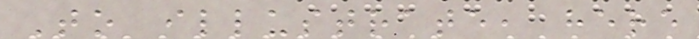To illustrate, here
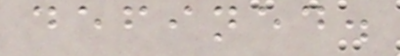defined.
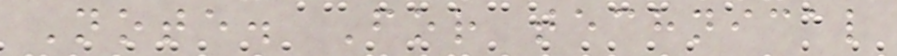Note. For technical
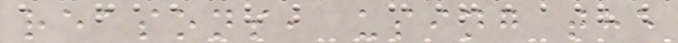reasons, using the
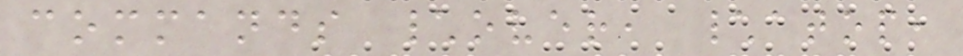commands \over, \atop,
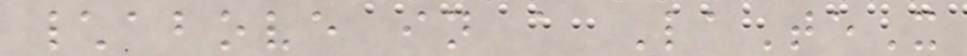\above in a LaTeX
